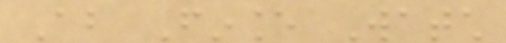About Finance Watch
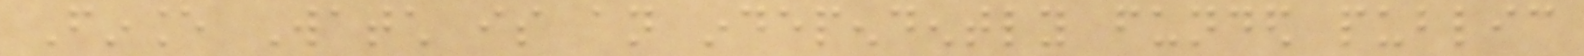Finance Watch is an independently funded public
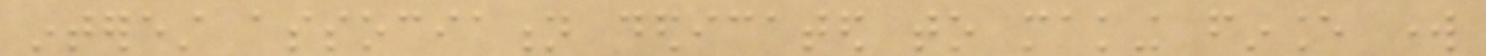interest association dedicated to making finance work
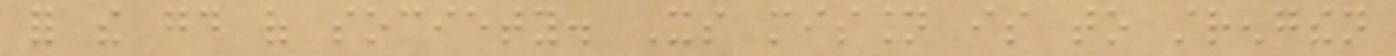for the good of society. Its mission is to strengthen
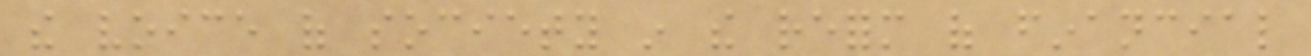the voice of society in the reform of financial
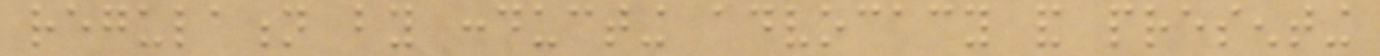regulation by conducting advocacy and presenting
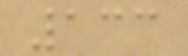133
